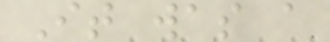It was a
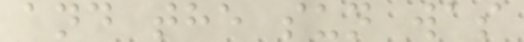and the sun was
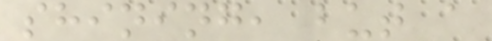shining, but a
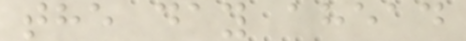the day ahead
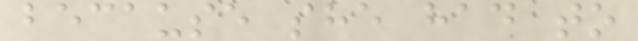because she had to
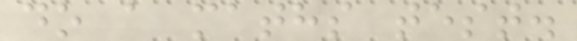do a maths test.
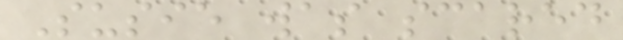Susie was scared
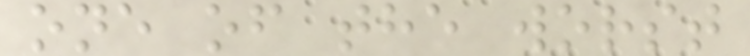one of the worst
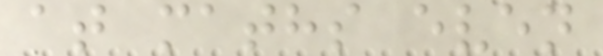at maths even
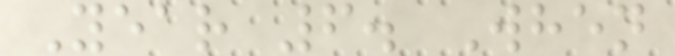Year 6. When
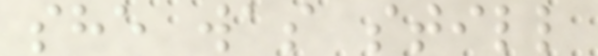she was still
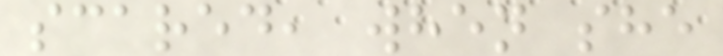scared, when she
